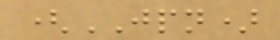(JPN)
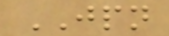JPN
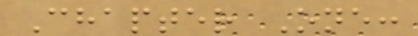Chapter One:
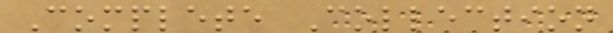Complete Collection
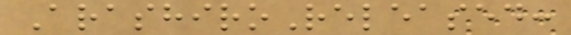ArashiroReleased:
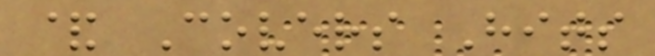& Covers Hits
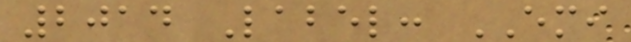2014 Label: EMI
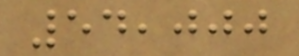54,000
